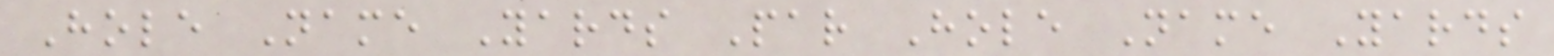Hole Name Yards Par Hole Name Yards
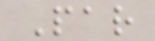Par
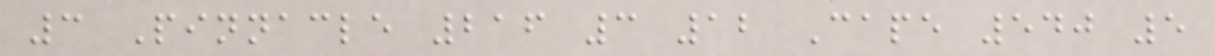3 Pinnacle 216 3 12 Cape 540 5
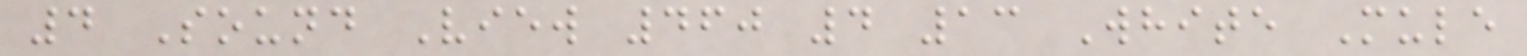4 Sound View 460 4 13 White Mule
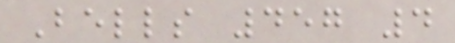Bells 457 4
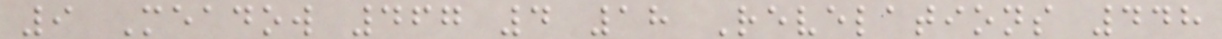9 Meadow 467 4 18 Revelations 448
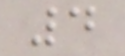4
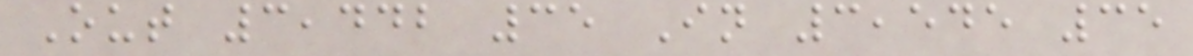Out 3,442 35 In 3,545 35
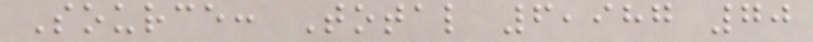Source: Total 6,987 70
